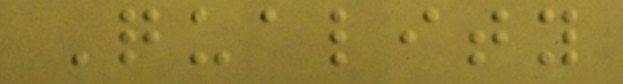Quality
